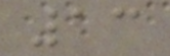13
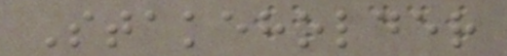Stakeholder
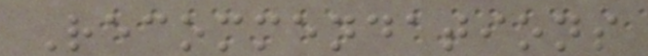Recommendations
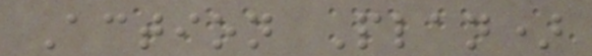Action Plan)
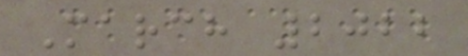March 2022
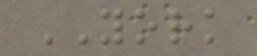YORK
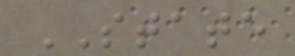STATE
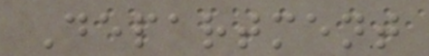Department
